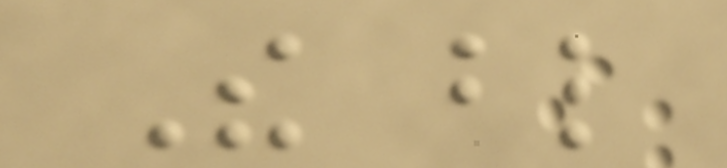The blind
